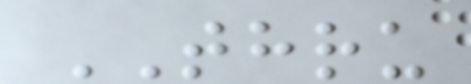THRU
